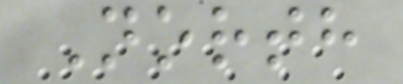North
